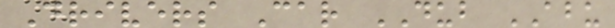Drivers Car DUB ABU
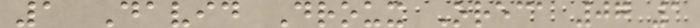1 David Droux Oreca 07 1
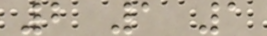2 1 1
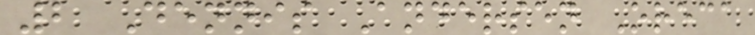2 Dennis Andersen Oreca
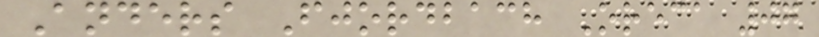Anders Fjordbach Oreca 07
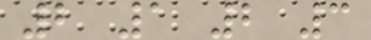2 1 2 3
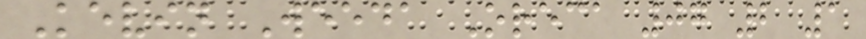Kevin Weeda Oreca 07 2 1
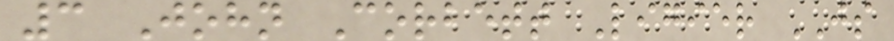3 John Corbett Ligier JS
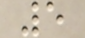5
